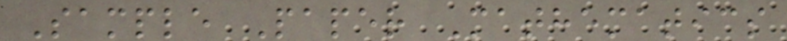Sample Paper Mathematics
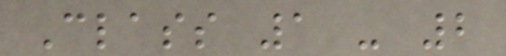Class 1 - 2
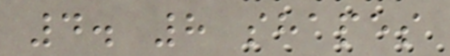4. 8 shapes
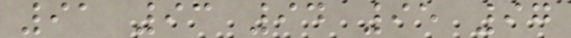91 93 94 95 97
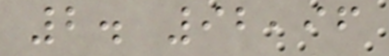2. 92,96
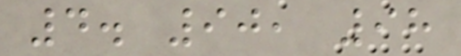4. 90, 98
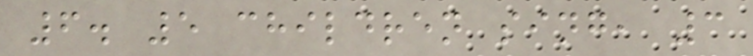6. 5 children sing, 3
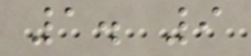1. 9
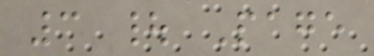3 | Page
